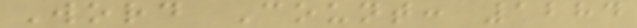Word Count: 1284
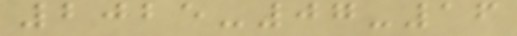2025-07-16
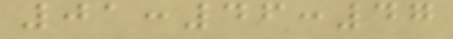01:46:47
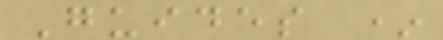Guides *
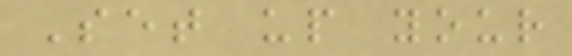Set up your
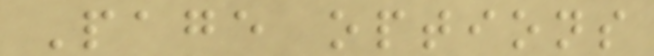Page options
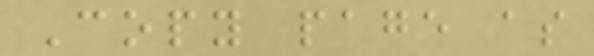Copy page as
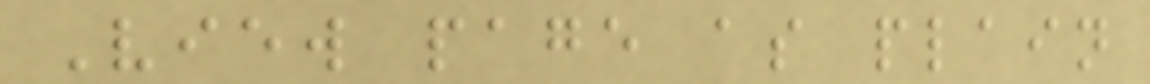View page as plain
